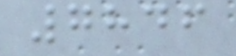7846
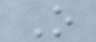O
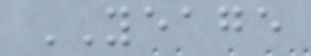YEAGE
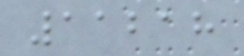11218
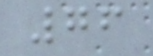76
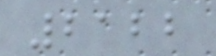2122
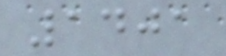1401
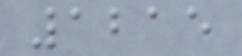1215
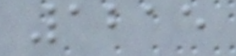1215
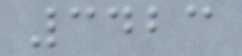3423
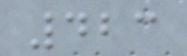423
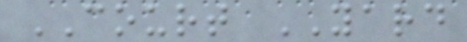COURT YARD
